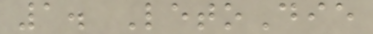1. LetoDie
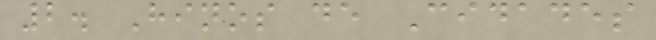2. Hinos de Cidades
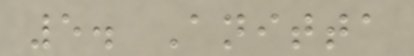5. Anitta
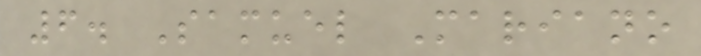6. Samuel Mariano
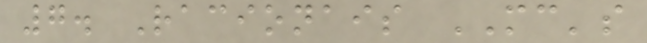7. Racionais MC's
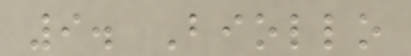9. Biollo
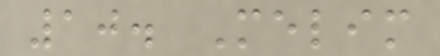10. Melim
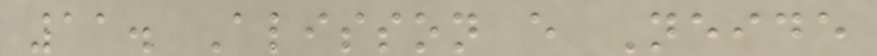11. Alisson e Neide
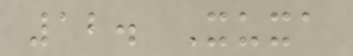12. Xuxa
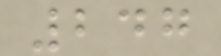247
